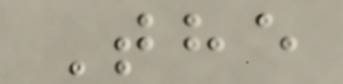The
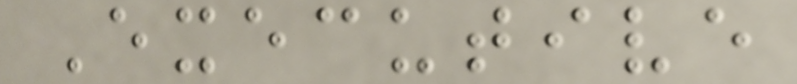Executive
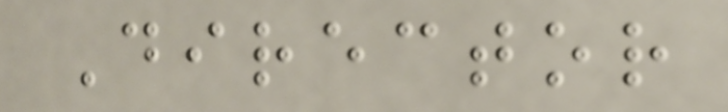Director
